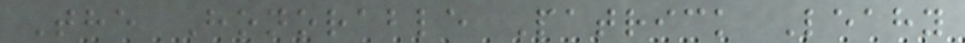The Honorable Patrick Leahy
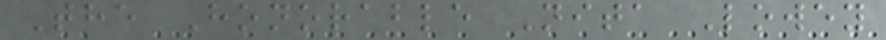The Honorable Nita Lowey
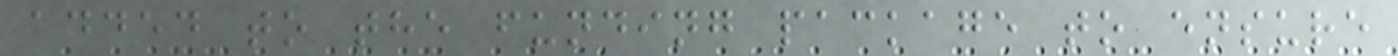added to the funding package to ensure
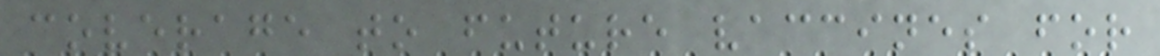coverage to future vaccines for
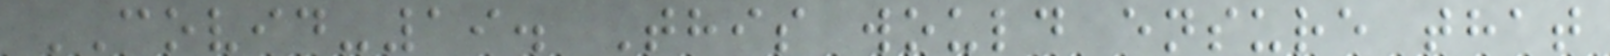COVID-19. This would ensure that
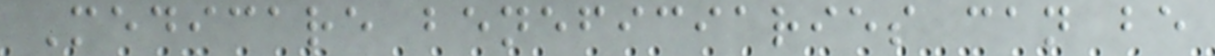Medicare beneficiaries can be
